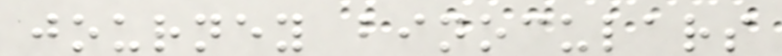journey binoculars
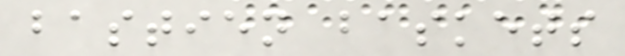bastien baskets
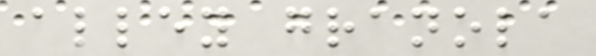alley granola
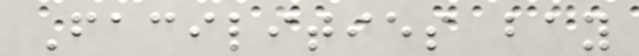Facilities bay
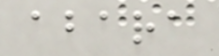abara
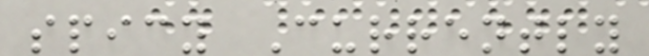spicy Currently
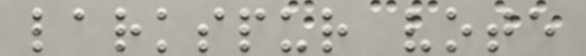larkspur vote
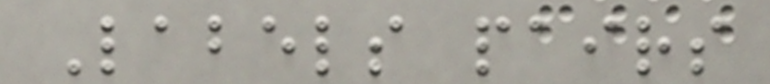Labels pairs
